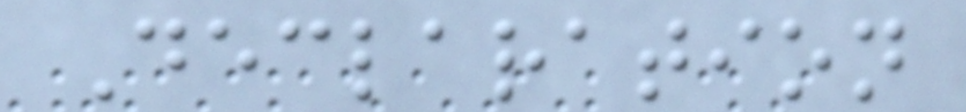Declaration
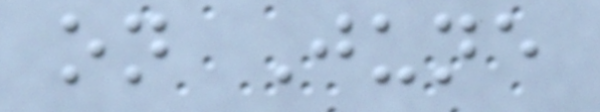on June
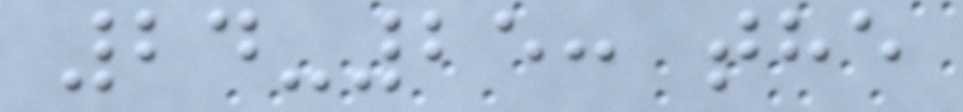24-25: the
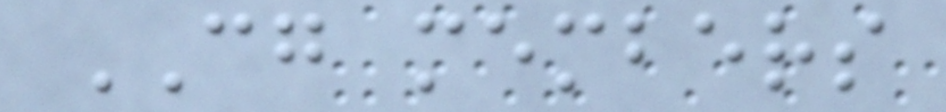CG members
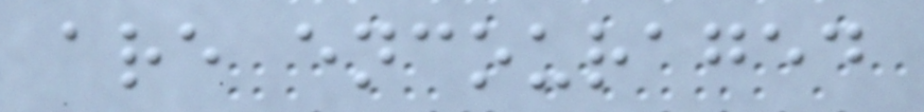are encouraged
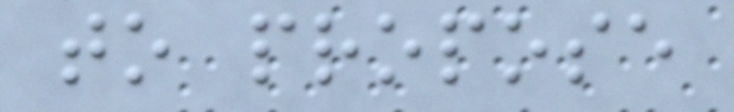to propose
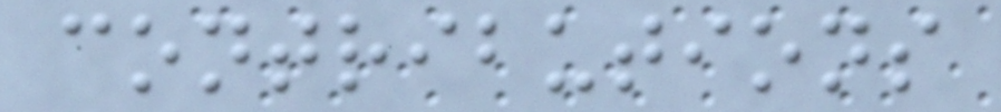contributions
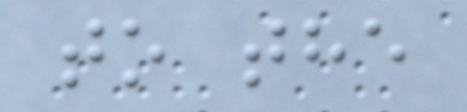to the
